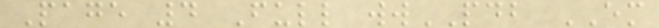Page 4 Full wwPDB EM
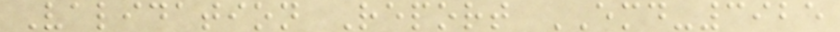Validation Report EMD-3925
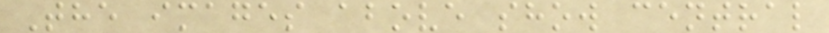The images above show central
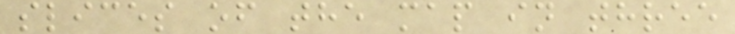slices of the map in three
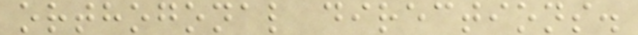orthogonal directions.
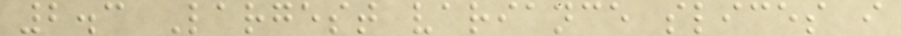2.3 Largest variance slices i
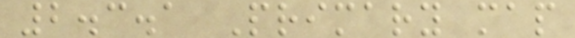2.3.1 Primary map
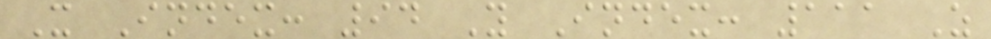X Index: 94 Y Index: 111 Z
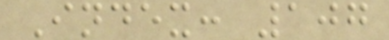Index: 107
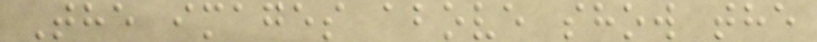The images above show the
